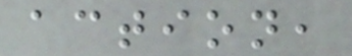action,
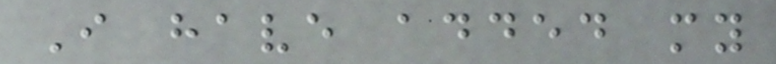I have added my
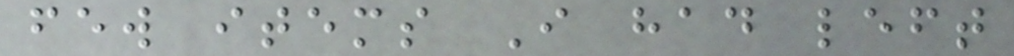few items I had left
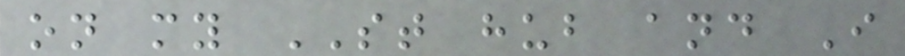on my ST hub and I
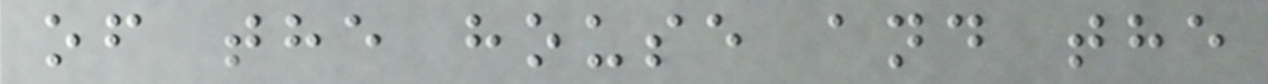of the house and the
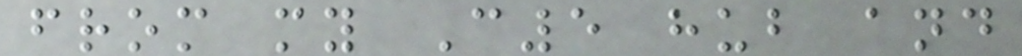from my C5 hub and
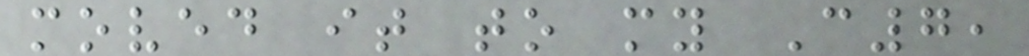moved it to my C7,
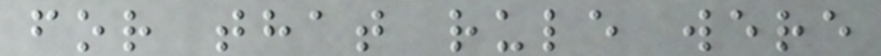for that rule were
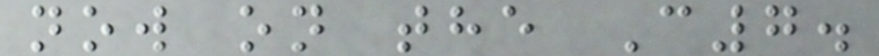now on the C7.
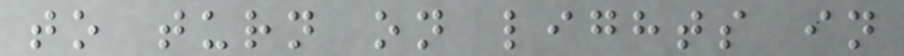to turn on lights in
